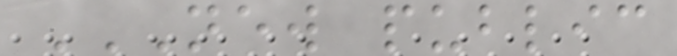NEW PUBLIC
